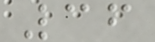36
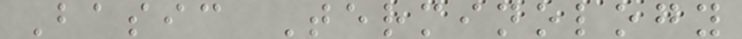Basic Terminology
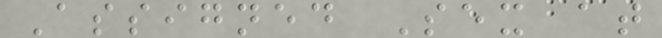Assigned Sex at
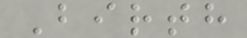Birth
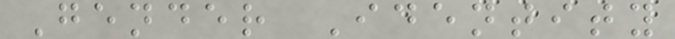Gender Identity
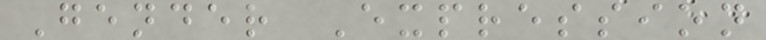Gender Expression
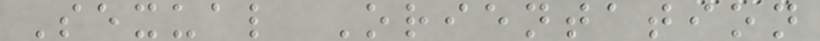Sexual Orientation
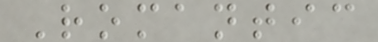Romantic
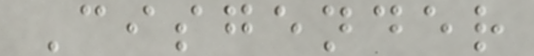Cisgender
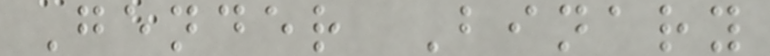Gender Binary
